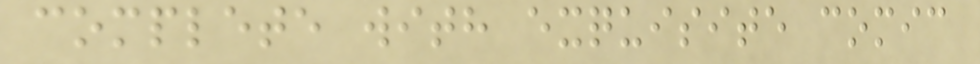complete with exquisite comic
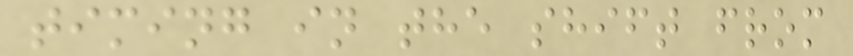timing in the shift from
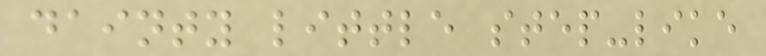dainty little step-like
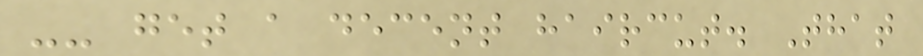-- get a decent haircut. That
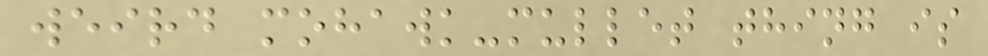weird mohawk-mullet thing is
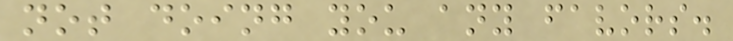not doing you any favors.
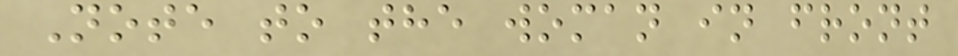Note to the woman in front
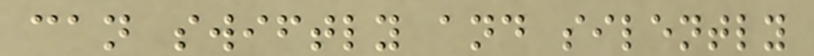can swiftly and silently
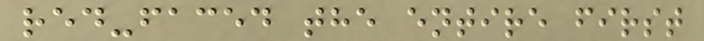red-faced the entire first
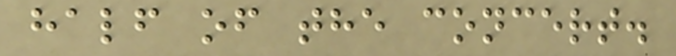half of the concert.
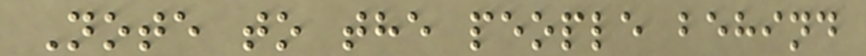Note to the people behind
